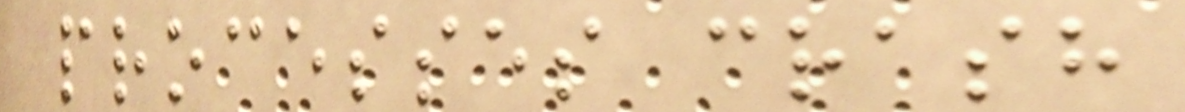processes crash
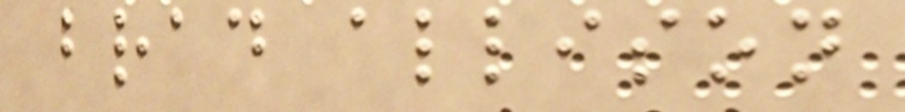brad allison
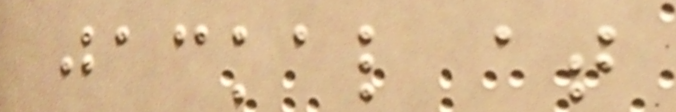jackal at
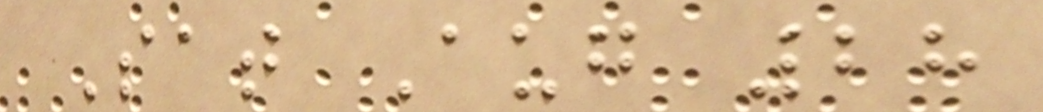Sat Aug 28
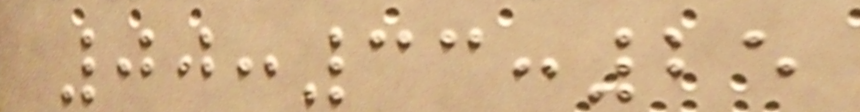00:33:25
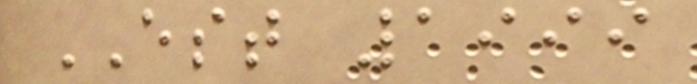EST 1999
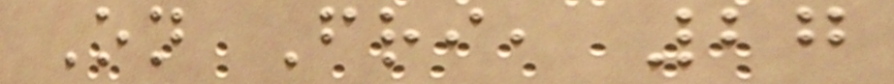On Fri, 27
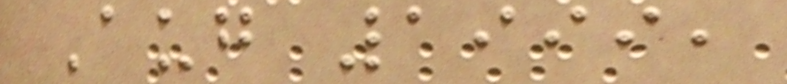Aug 1999,
